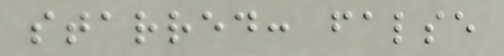starred: false
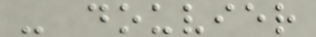- douvier
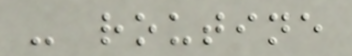- routine
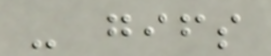- gifs
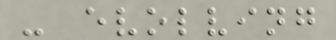- evolving
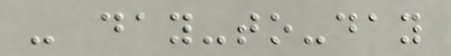- day-to-day
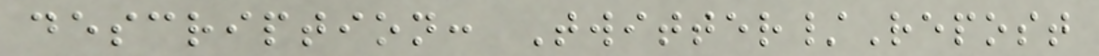description: Twitter/Repost
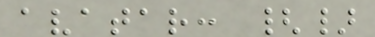avatar: {}
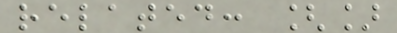related: []
